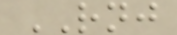RNJ
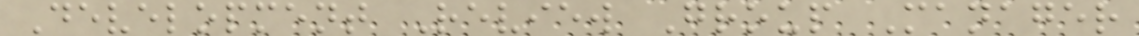Development Review Group Manager
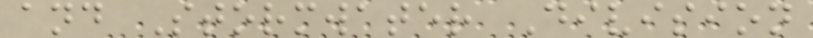and Stormwater Division
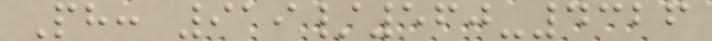Ph: 919/560-4326
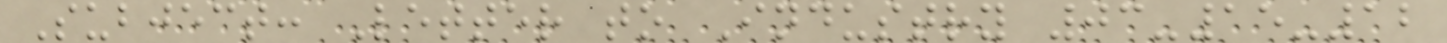Subject: Letter to Industry 03-15-12
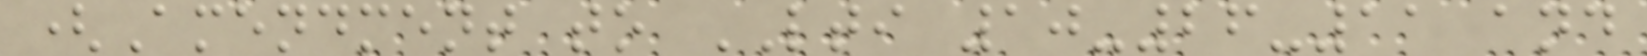(Amendment to LTI 10-26-11 and
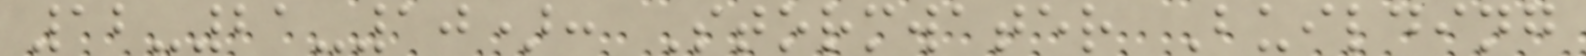12-21-10): Stormwater Building
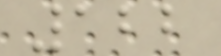122
